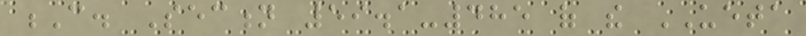C. Section 59.1-485 of the UETA
